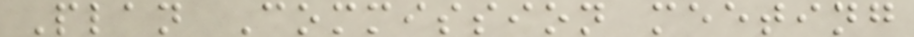Plan Commission meeting
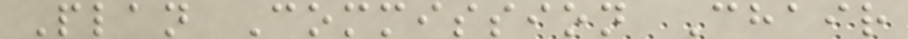Plan Commission Chair
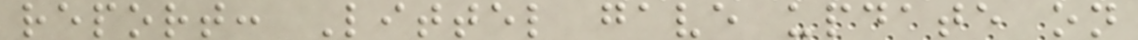report: Littel gave update on
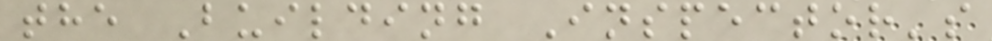the Building Inspector's
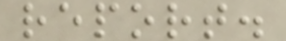report.
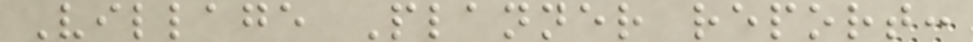Village Planner report:
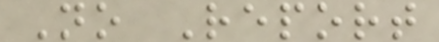No Report
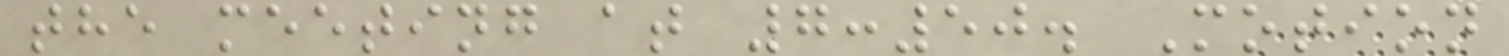the meeting at 7:50. Motion
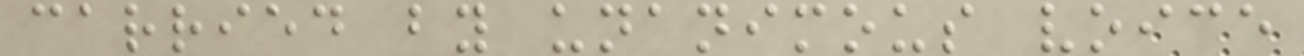carried by unanimous voice
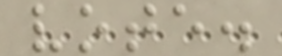vote.
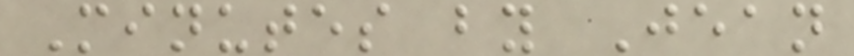Minutes by Jean
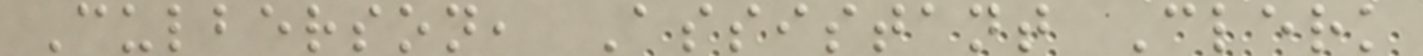Culberson, Assistant Clerk
